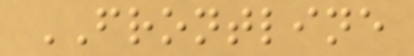FRONTLINE
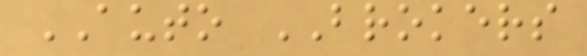AUTO BROKERS
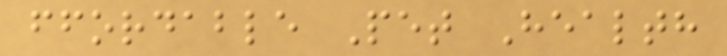ffordable Pet Health
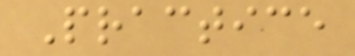Practice
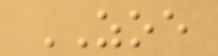ZOE
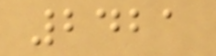2421
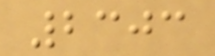2303
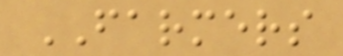FARMERS
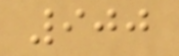900
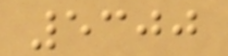5300
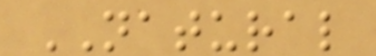NATURAL
